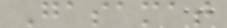Gasamat
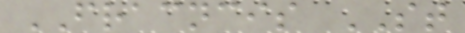FRACNCIS ST
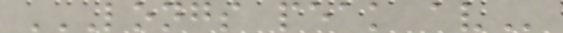LONGS PEAK AV
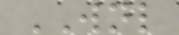WNL
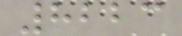8223
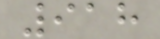918
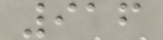916
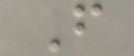F
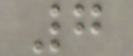7
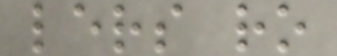lers ro
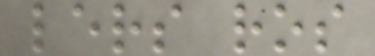lers ros
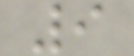9
